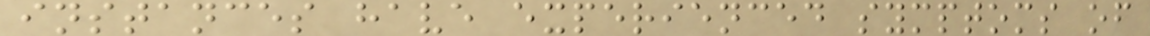instances have experienced symptoms of
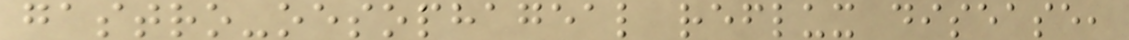gastro-oesophageal reflux disease,
